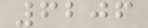6206
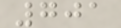701
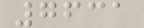7631
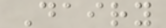Dairy
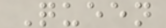Queen
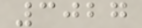3027
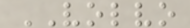VOLVO
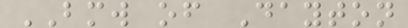BMW of Dayton
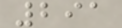291
